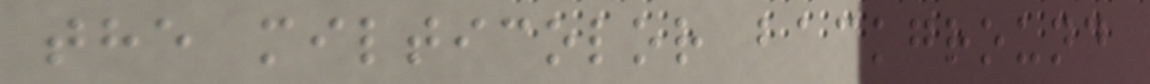the milticolor background
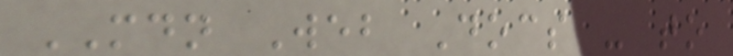MDN Web Docs - to
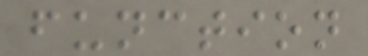function
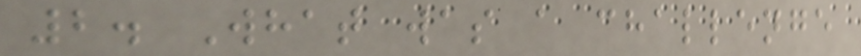2. What was a challenge
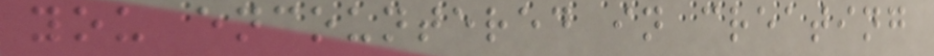you encountered in creating
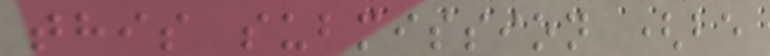this submission (be
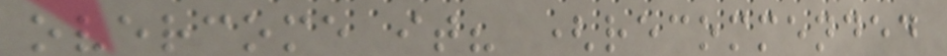overcome it? (recommended
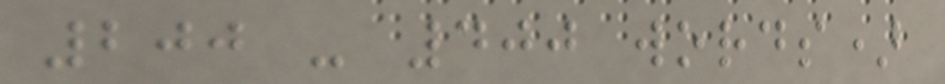200 - 400 words)
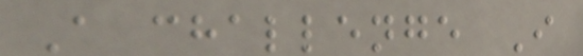A challenge I
